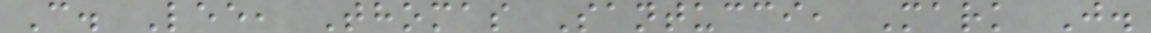C. Lee, Thomas Santucci, Mark J.
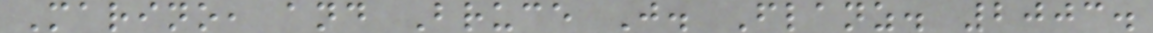Marino, and Bruce J. Flanz. 2003.
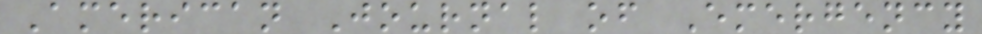American Journal of Emergency
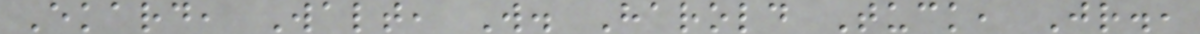Ekard, Walt, W. Harold Tuck, Jr.,
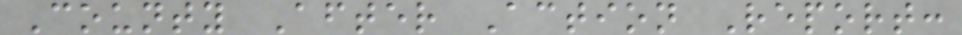County After Action Report:
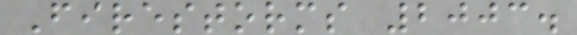Firestorms 2003.
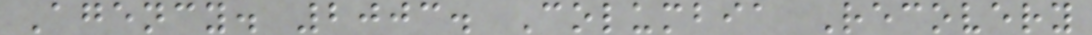Agency. 2003. Columbia Recovery
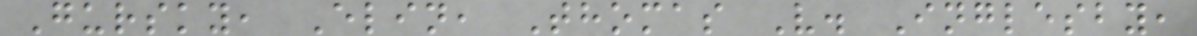Gursky, Elin, Thomas V. Inglesby,
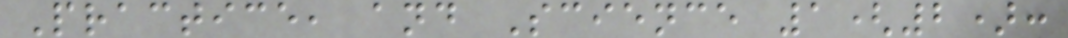Practice, and Science 1(2):
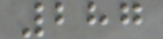287
